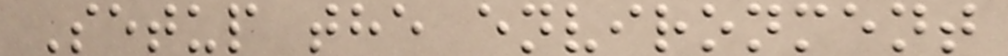Setup the environment
